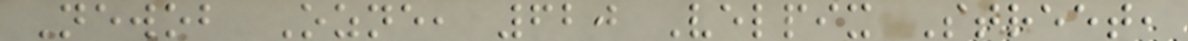Newob Ozne, 620 Velpix Street,
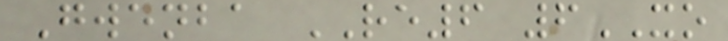Gwenba RE6 6XO
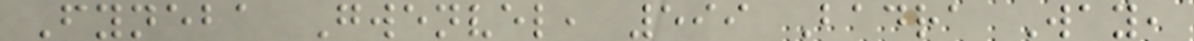Fyneba Gwenvel, 599 Badra Way,
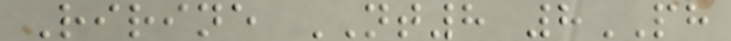Ririne NT8 8PH
